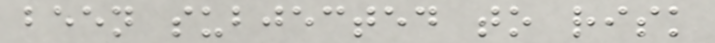been subjected to risk
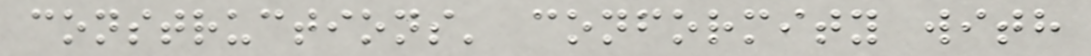constructions' conformity with
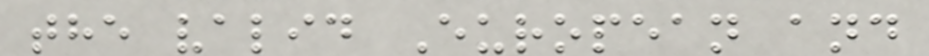the valid European and
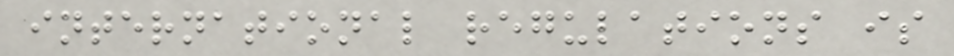international regulations is
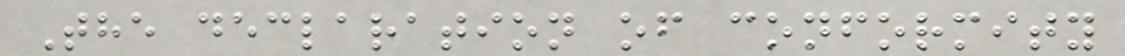The declaration of conformity
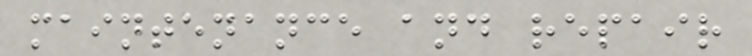maintenance and repair
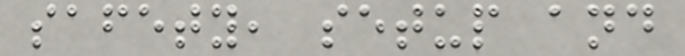safety, setup and
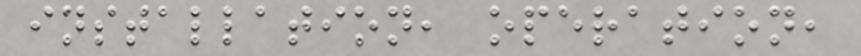installation, operation,
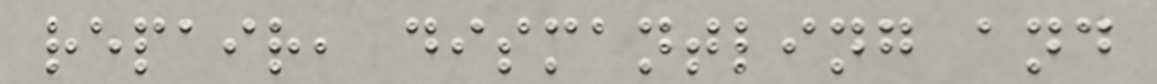repair, dismantling and
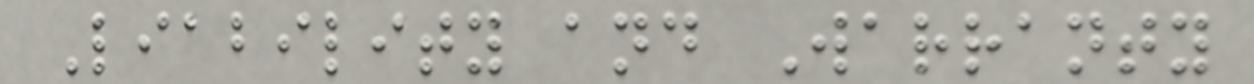Liability and Warranty
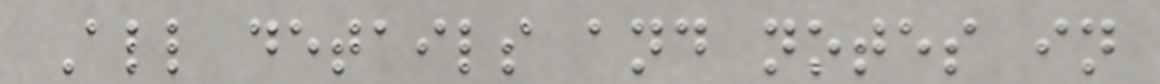All details and notes in
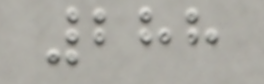288
